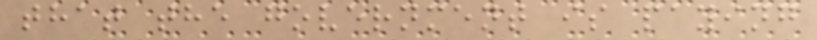that the government is paying
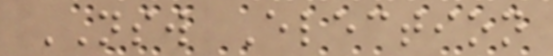NSW Election
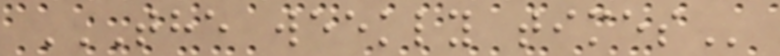THE WEEKLY TIMES
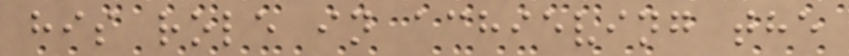his role in achieving the
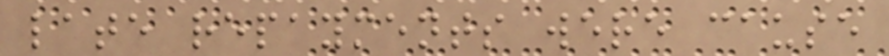late repayments were cause
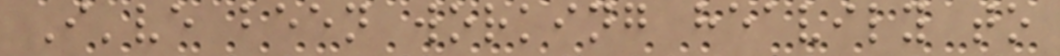I've been working heavily to
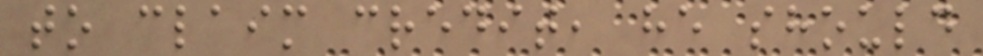to claim credit, he should
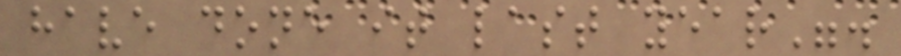have done it last year".
